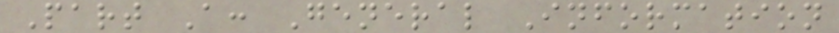Part A: General Information
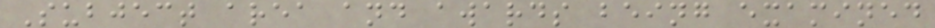Subject area and awards being examined
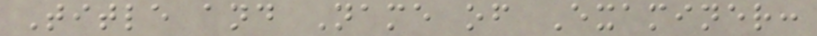Title and Name of Examiner:
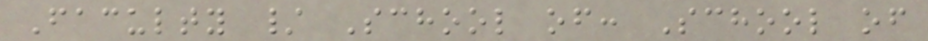Faculty / School of: School of
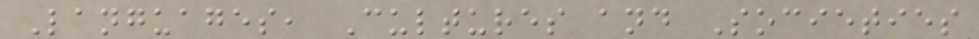Languages, Cultures and Societies
